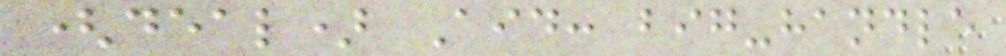(deal) Aid: big-handle
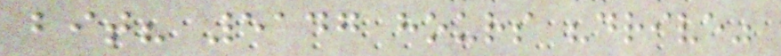bit? 5147 hours "drive"
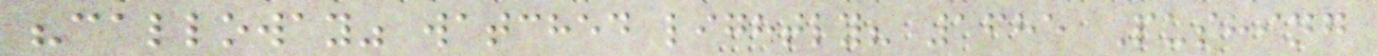"calloway" watched lightly? 1685 Pushing
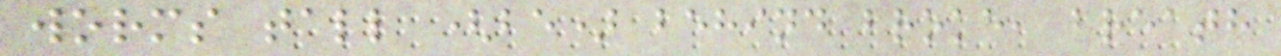worms tall (be) behind broke, breath
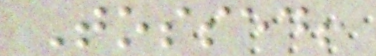Tossed!
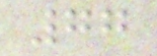77
